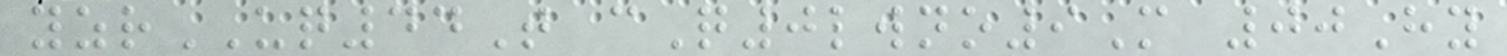yzrUQ44T cQ0lwno9M 00Hy
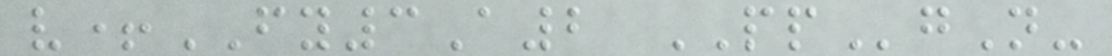v+FY3A2 PPgN-
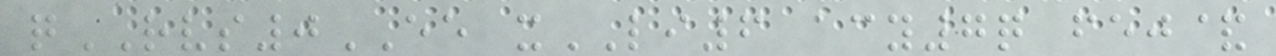qRVS0EE xLI6 acy7q fej&
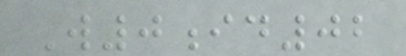W0id02
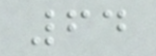64
